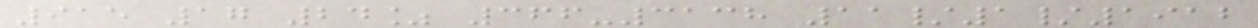915 17 24% 366-3138 11/1/1912
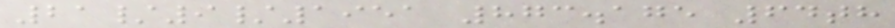21/9/1951 873.175 64th
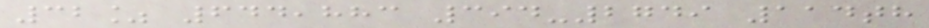32% 644,883 394-2749 114th
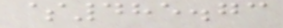$485.73
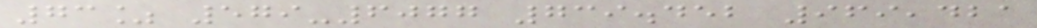73% 579-6077 739.452 969,421
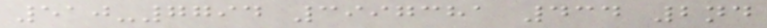510-7794 3997381 434 2nd
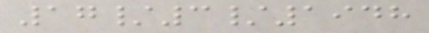17/3/1948
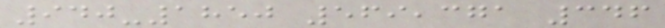940-1850 569,371 346
